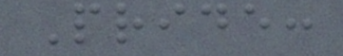Pride:
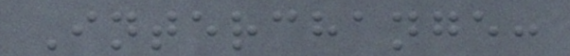Interchange:
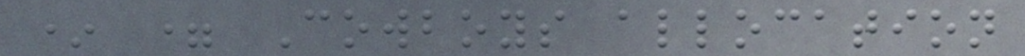* = Cowboys allocation
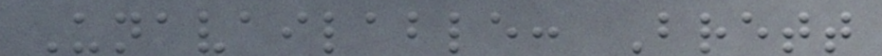Unavailable: Brett
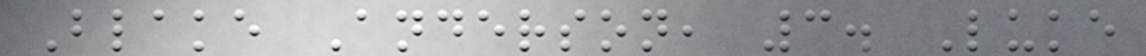Blake Anderson, 3. Luke
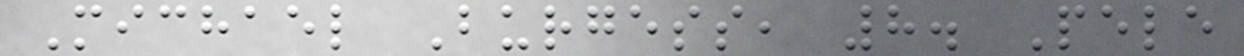Michael Burgess, 8. Pele
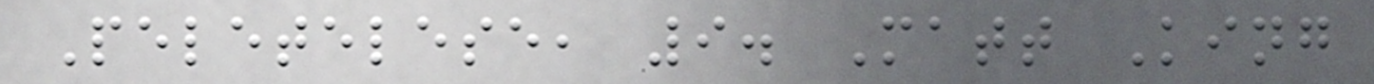Peletelese, 9. Matt King
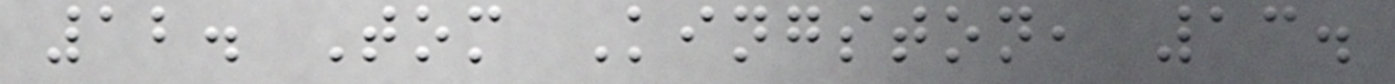12. Tom Kingston, 13.
